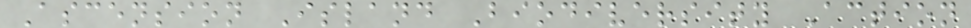Ascension Island Biodiversity Action
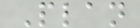Plan
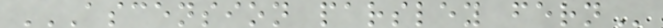ASCENSION PARSLEY FERN
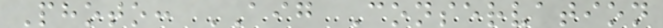Photo: AIG Conservation
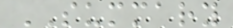SUMMARY
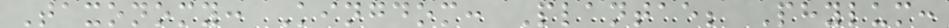Taxonomy: Kingdom: Plantae; Phylum:
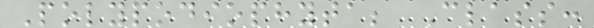Polypodiophyta; Class:
